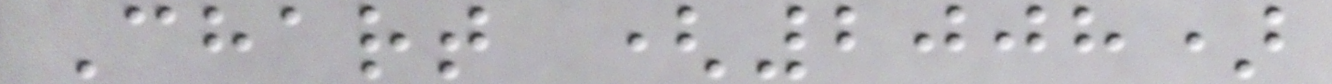Chart (2008)
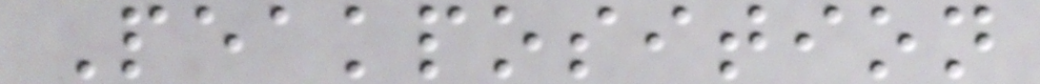Peakposition
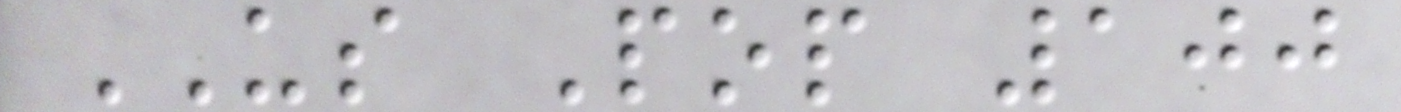US Pop 100
